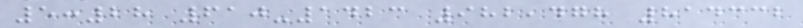5:28 610-1423 982,478 814332
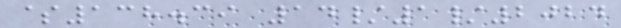$138.39 14/1/2024
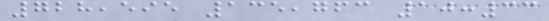728,595 135,763 10:33
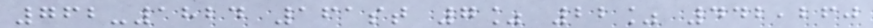762-1824 161st 7% 22% 442,260
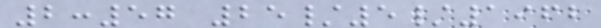2:57 25/5/1962
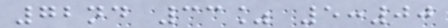72nd 33% 5:00
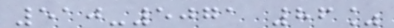510-5071 86%
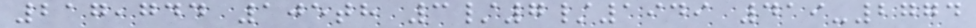217,744 105th 3/7/1949 419-2774
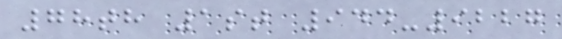78th 1st 944-9227
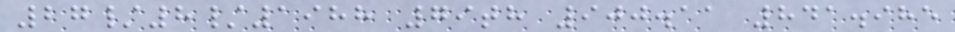27/8/1988 79th 900.11 841.985
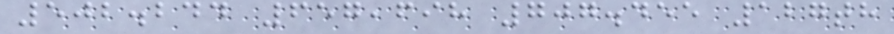502.244 657,698 707.455 127th
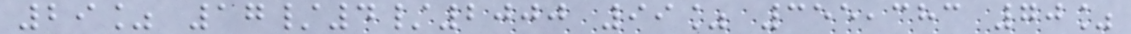29% 17/4/2000 99% 355,383 70%
